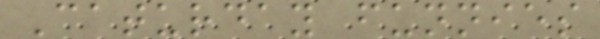Caturday funnies
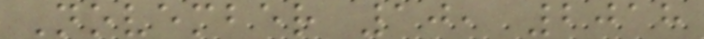November 10, 2018
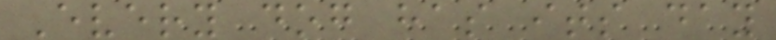Every dog has its day
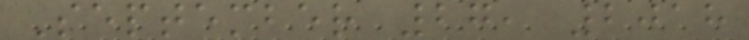September 27, 2018
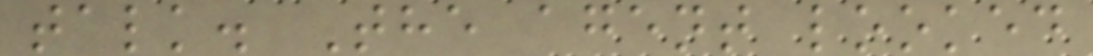talk. The agent looked
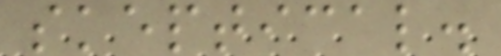skeptical.
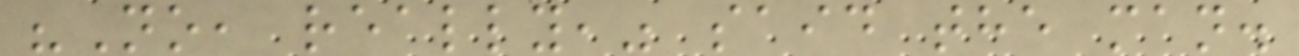"No, really," said the man.
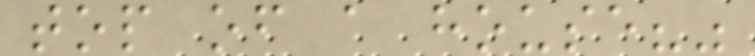top of a house?"
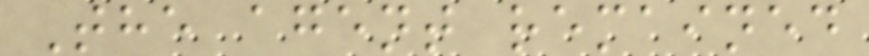The agent remained
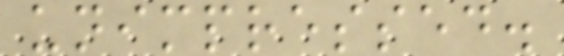unimpressed.
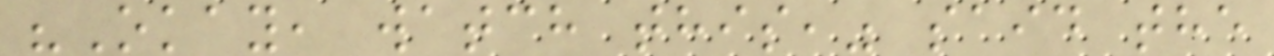"Okay, watch this," said the
